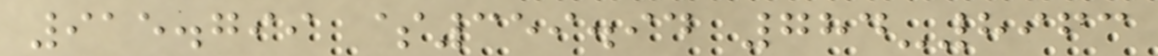915.799 $359.94 784-8963
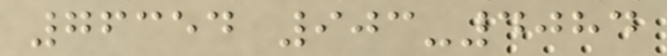76354 903-4084
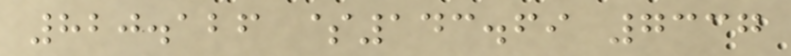820.126 $143.69 7337
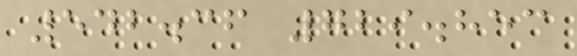542.36 729.853
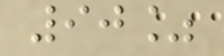90%
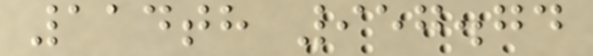114th 957.74
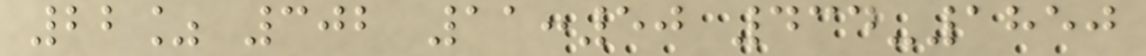22% 302 11:50 434-1850
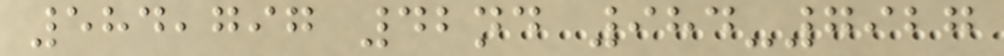584,797 42nd 984-7927
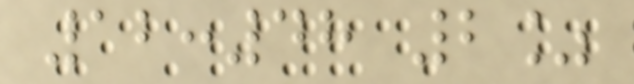12:48 2%
